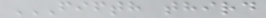FIFTH THIRD
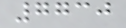7730
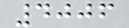4006
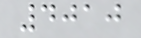4010
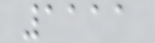1111
